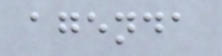agenda
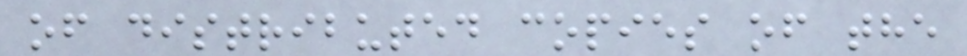of distributed copies of the
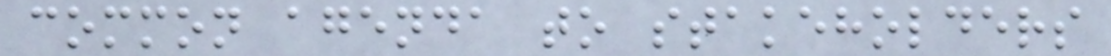common agenda to stakeholders
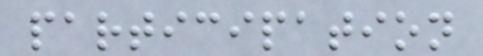participation
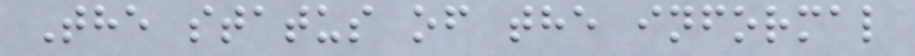The status of the informal
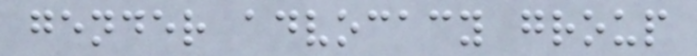gender advocacy group
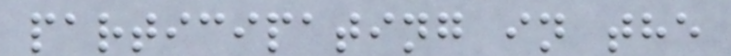participating in the
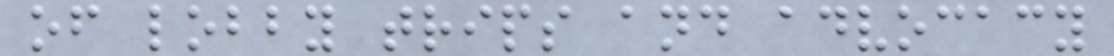of lobby trips and advocacy
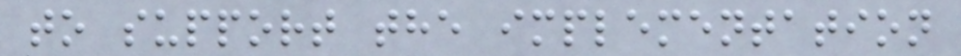to support the implementation
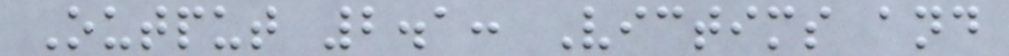Output 2.1: Victims and
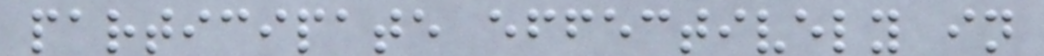participate effectively in
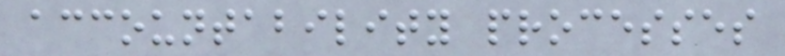accountability processes
